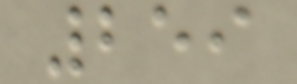259
